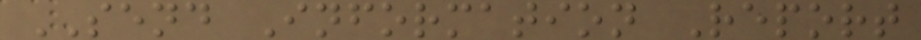SEND Information Report
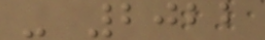- 2022
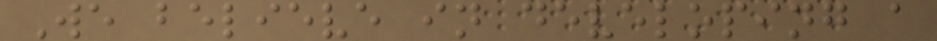We believe in developing a
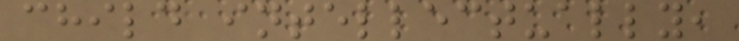child intellectually,
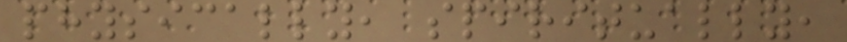physically, spiritually,
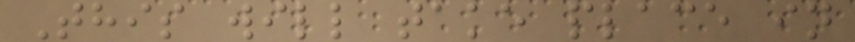This will take place in
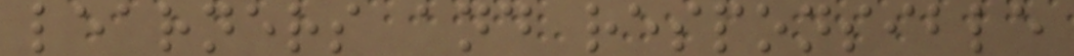learners and responsible
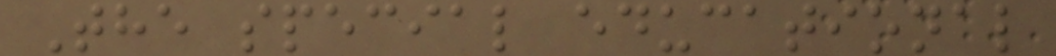The special educational
